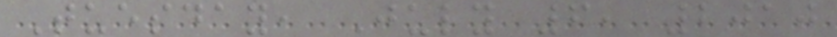Tuesday, July 6, 2010
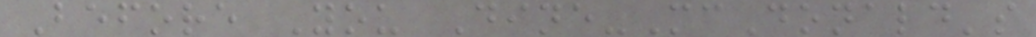Before You Dine-McDonald's
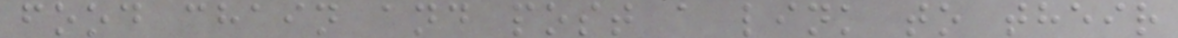food chain and post a link to their
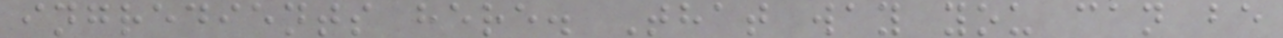ingredients here. That way you can be
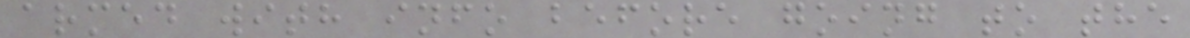armed with info before going to the
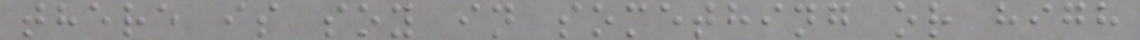there is soy in something or high
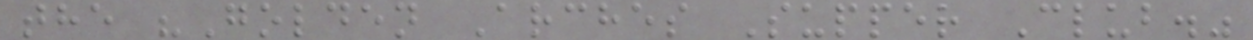the "Golden Arches Supper Club."
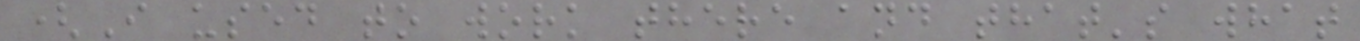(I used to work there and that's what
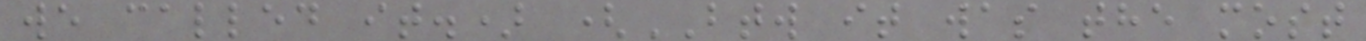we called it.) (BTW it was the most
